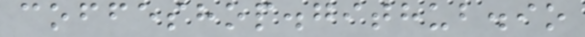coffeshop.github.io
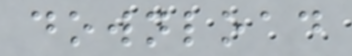download
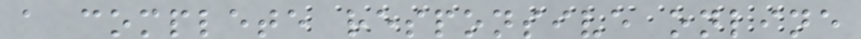a complete responsive online
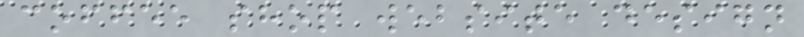coffee shop website design
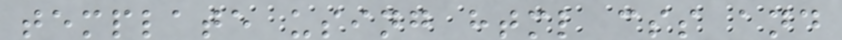template using html css and
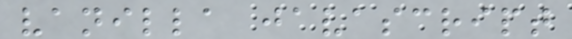vanilla javascript
